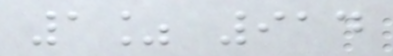1% 914
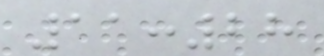11:28
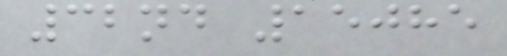32nd 15085
